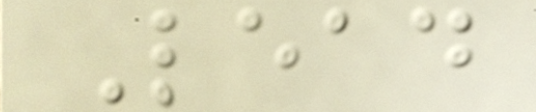Lead
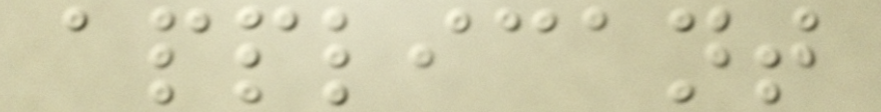applicant
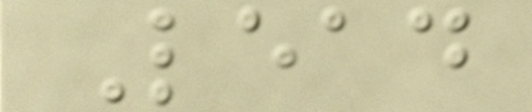Lead
